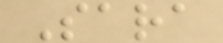Sara
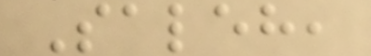Saleh,
